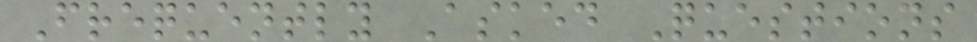Frequently Asked Questions
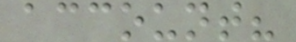account?
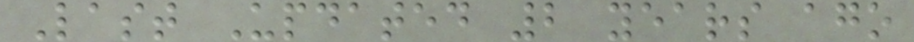Last Updated 2 years ago
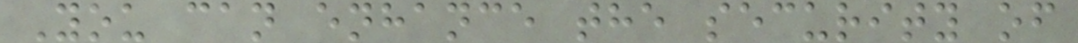You can enhance the security of
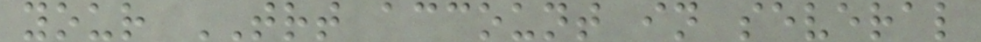your TRT account in several
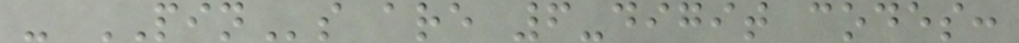- PINs are 6-digit codes:
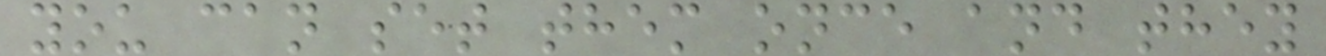you can set them once and they
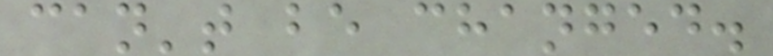can't be changed.
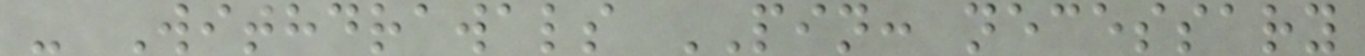- Withdrawals PIN: necessary
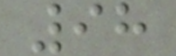98
